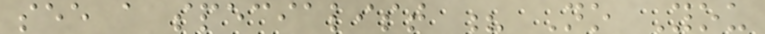see a specialist ? No You
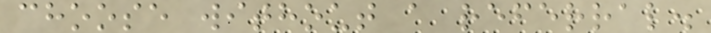choose without a referral.
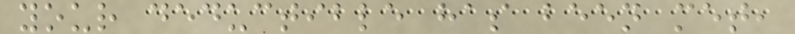your deductible has been met,
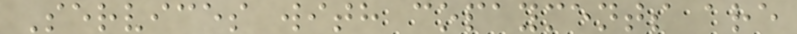Services with copayments are
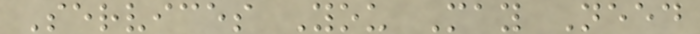Services You May Need
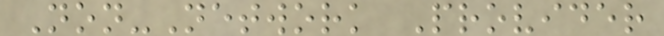Non-Network Provider
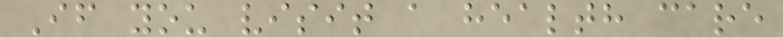If you visit a health care
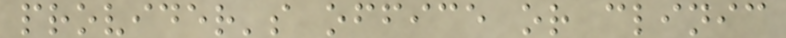provider's office or clinic
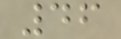46
